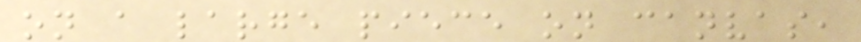on a large piece on canvas,
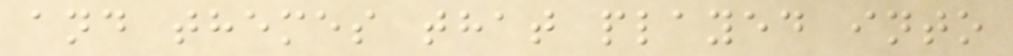and themes that played into
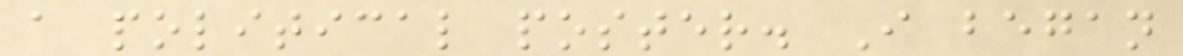a political poster. I began
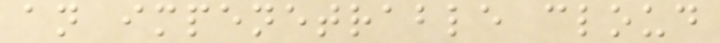an impenetrable cloud
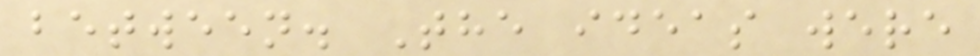between. The ideas were
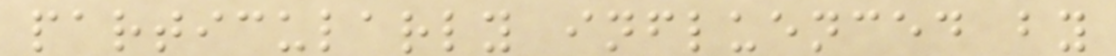particularly influenced by
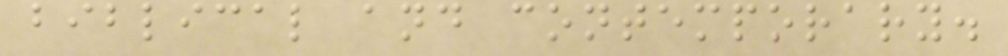biblical and contemporary.
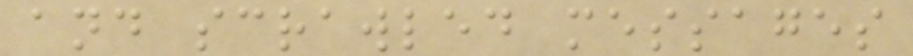and scrawled messages
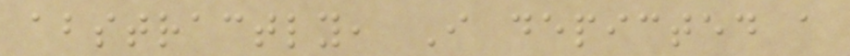abstractly, I depicted a
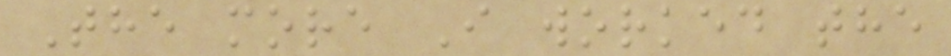The more I worked the
